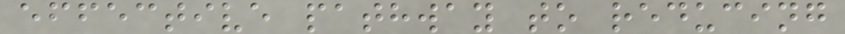effective pathway to reducing
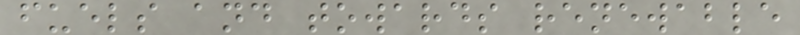fuels and towards renewable
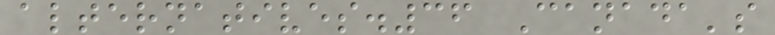alternatives.36 Canada's
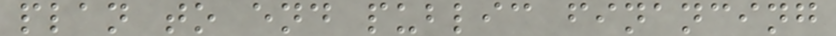plan to end public financing
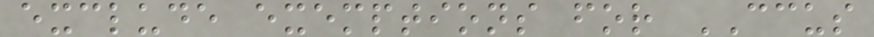exclude exemptions for CCUS
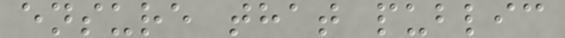ensure that public
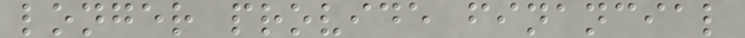longer provide financial
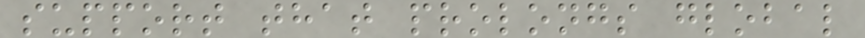support that prolongs global
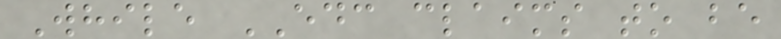While EDC claims to be
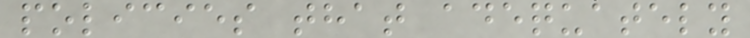policies that adequately
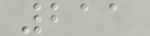211
